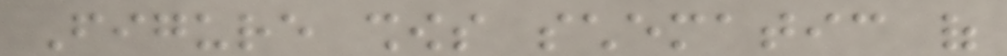Figure shows schematic of
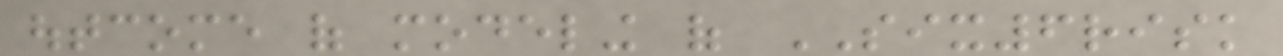outcome of modeling of SIX6risk
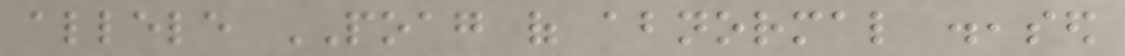allele POAG of abnormal diseased
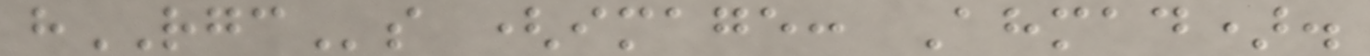hRGCs (image: Ahmad).
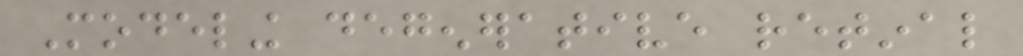Modeling degenerative retinal
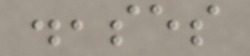diseases
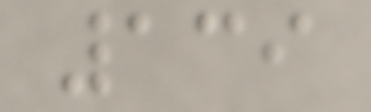139
